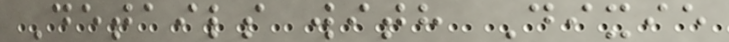Details with Dixie
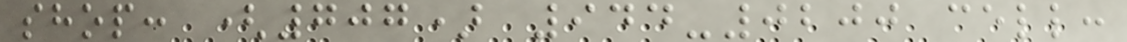shop: (707) 944-0200 cell:
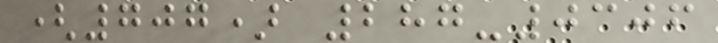(707) 287-0306
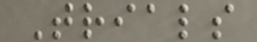Trials
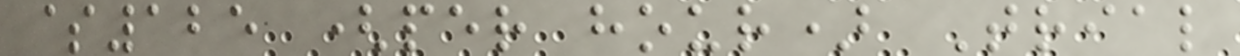$125 (per hour) Trial
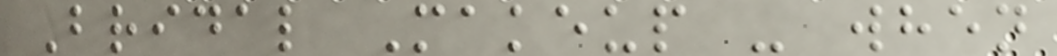Bridal Makeup - when
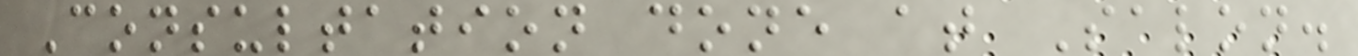Consultation done at Salon.
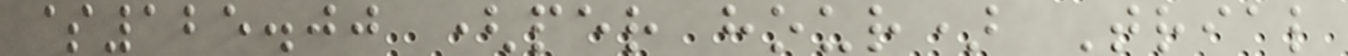$125.00 (per hour) Trial
